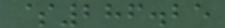$286.25
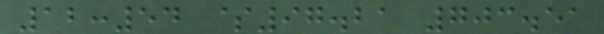12:54 $97.21 703.51
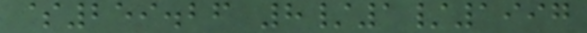$259.26 8/1/1997
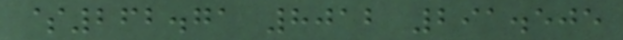$262.71 8012 291.505
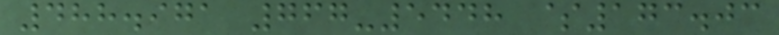488.971 767-5448 $173.03
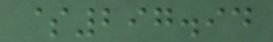$297.94
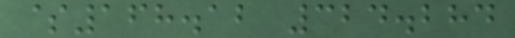$168.12 324.284
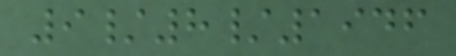9/8/1946
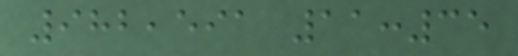982,591 11:35
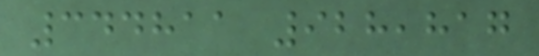344811 928,817
